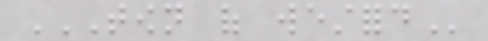TOWN OF WESTFORD
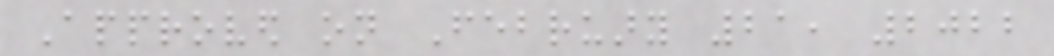Approved on February 21, 2022
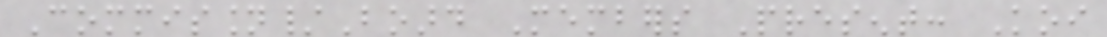Commission/Board Members Present: Koi
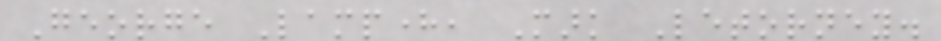George Lamphere, Mark Letorney.
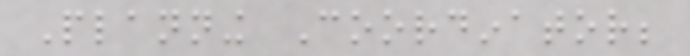Planning Coordinator;
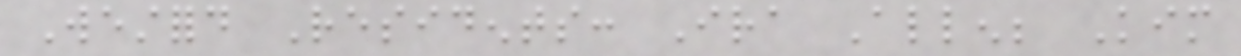Westford Residents: Ira Allen; Kim
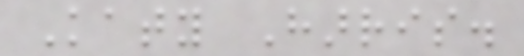Katy Harris.
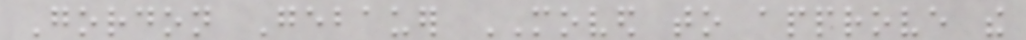Gordon Gebauer MOVED to approve the
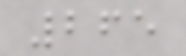265
